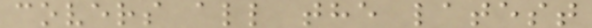covers all the latest
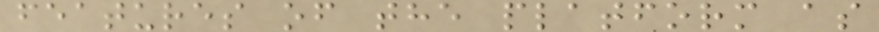features of the platform as
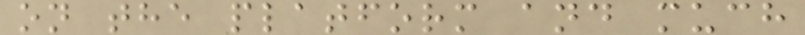on the platform and much
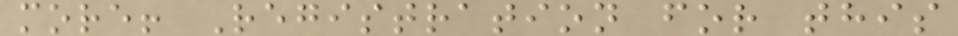more! Registration for this
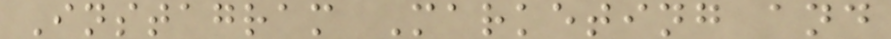Instagram Marketing and
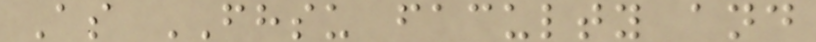As FHSU faculty and
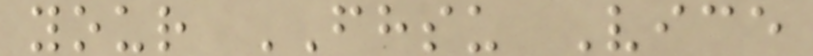your FHSU Vice
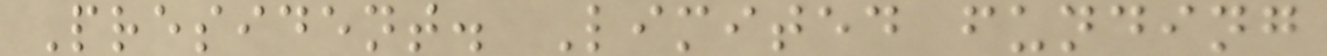President. Limited funding
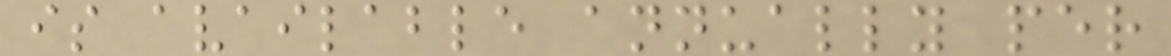is available annually per
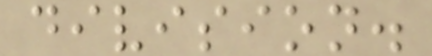division.
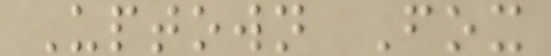Uptown Fox
